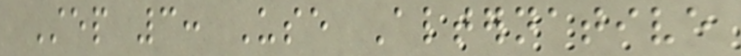Step 3: Use Alternative
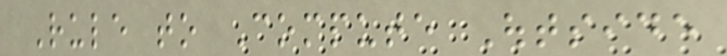Rule to Compute Outside
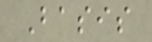Basis
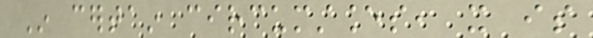In certain circumstances, it is
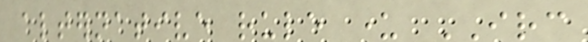alternative rule under IRC
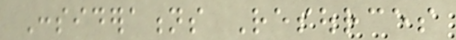Considerations Resources
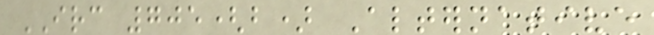IRC 705(b) Alternative
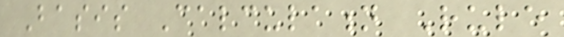Basis Calculation Rule
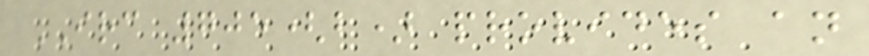IRC 705(b) provides an
